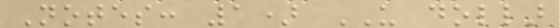Notes: 1) US dollar
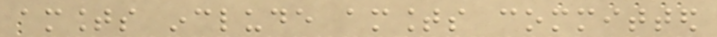amounts include amounts committed
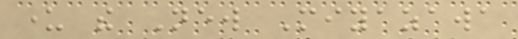under the New Miyazawa
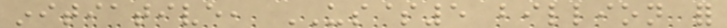initiative, US$5 billion for
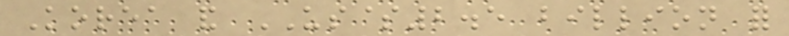Korea and US$2.5 billion for
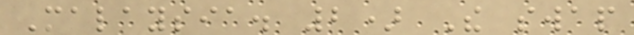Malaysia. 2) The swap
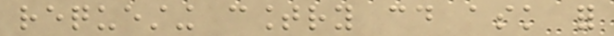requesting country could ask for
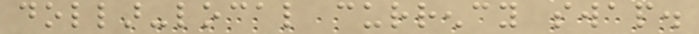dollar-local currency swap.
